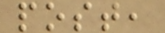post,
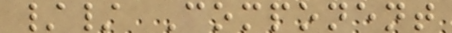// Component
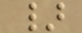}
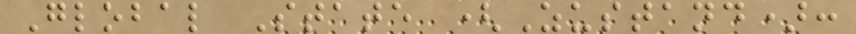Global State (Zustand):
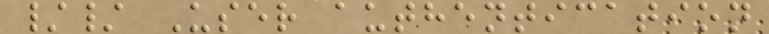// User authentication
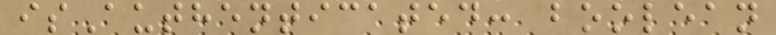isAuthenticated: boolean
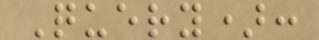Query):
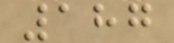187
